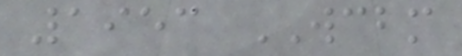1953 WCBM
